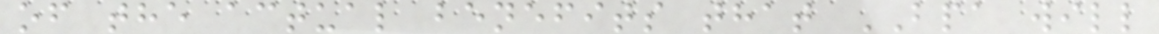of the actual benefits that BPA will
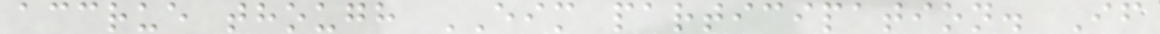accrue though EIM participation. If
